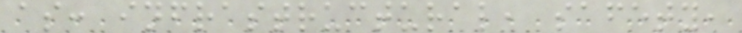as: infrastructural, safety,
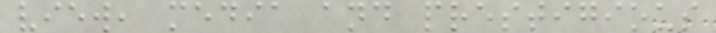view, media and prestigious
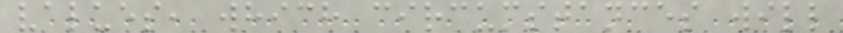values, which circumstances will
